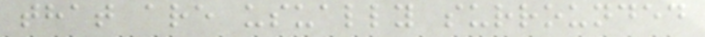that are usually surrounded
